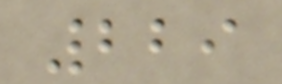229
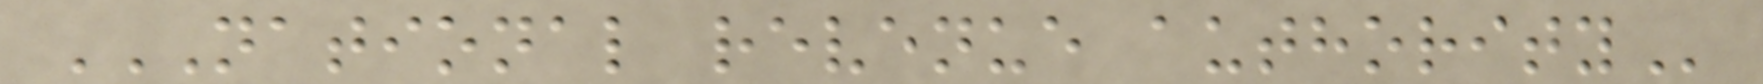NATIONAL REVENUE AUTHORITY
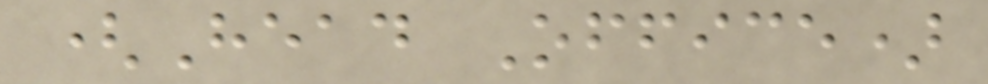(Head Office)
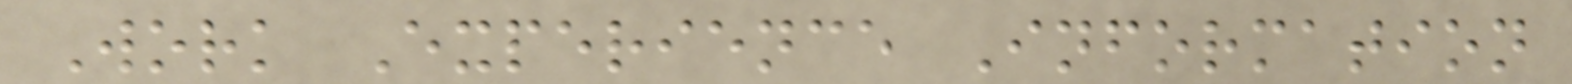Work Experience Information
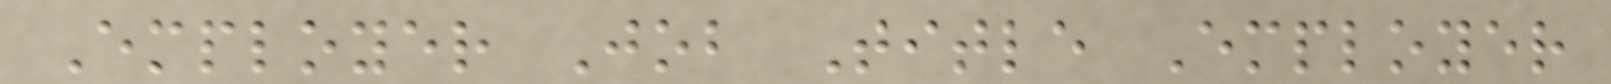Employer Job Title Employer
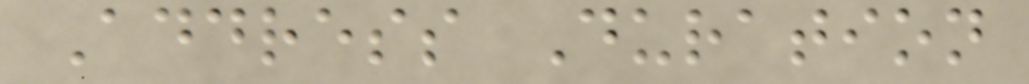Address Duration
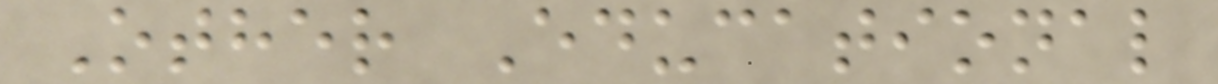Other Educational
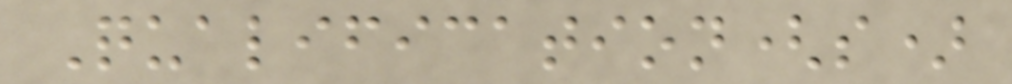Qualification(s)
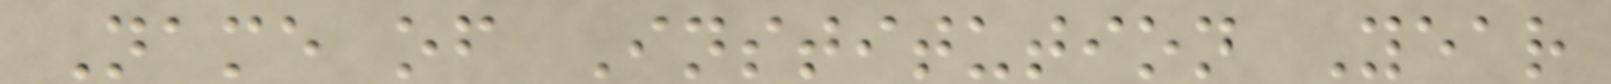Name of Institution Year
